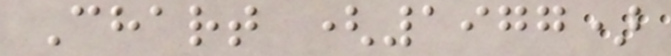Chart (1977)
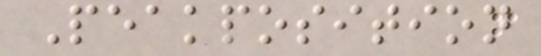Peakposition
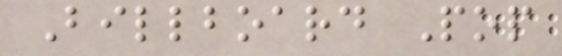Billboard Pop
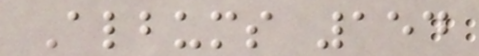Albums 154
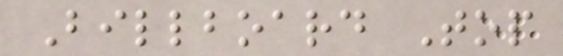Billboard Top
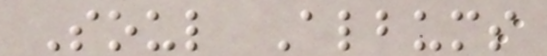Soul Albums
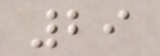29
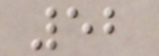52
